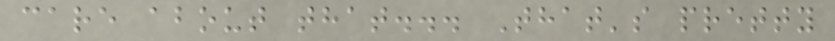care about that... That's pretty
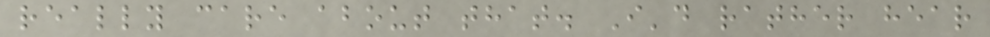really care about that. I'd rather hear
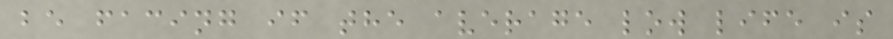be facing if the average low life is
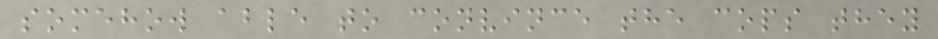somehow able to convince the cops they
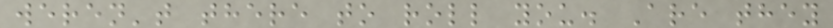weren't there to roll you. Are they
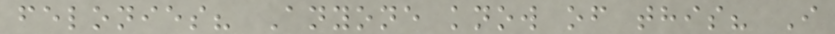felonies? Anyone know of this? I
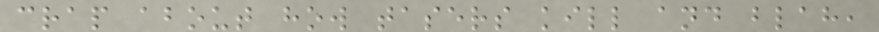crap about how tasers kill and blah,
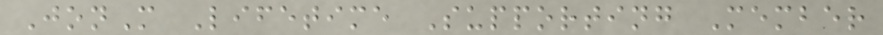JonM Lifetime Supporting Member
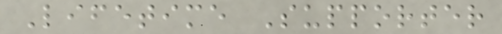Lifetime Supporter
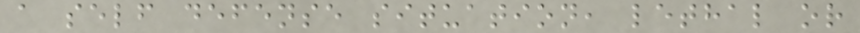a self defense situation, lethal or
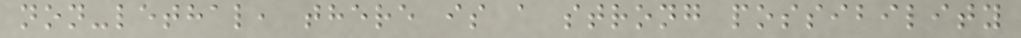non-lethal, there is a strong possibility
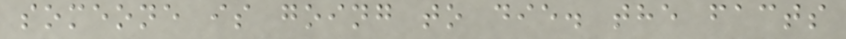someone is going to die. the facts
